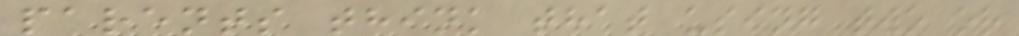parents think that using two or
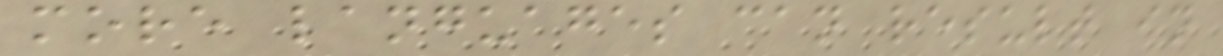more languages can result in
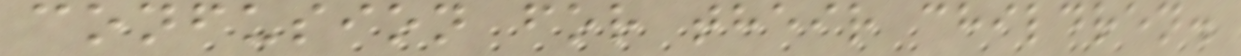confusion for their children.
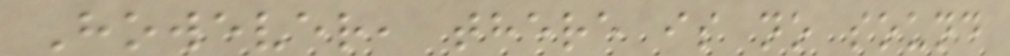However, there is no sound
